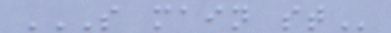S MAIN ST
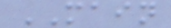MAIN
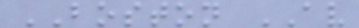BOSTON AV
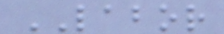LABOR
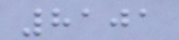8101
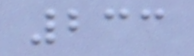233
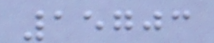15703
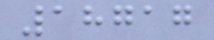18717
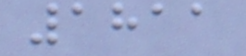1811
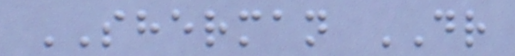SHERMAN DR
